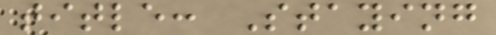title: Staying
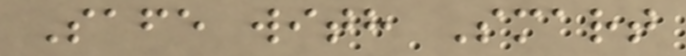Safe with Smart
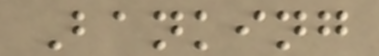Banking
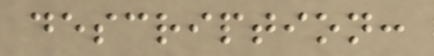description:
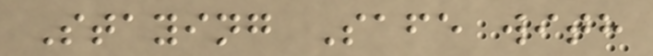Staying Safe with
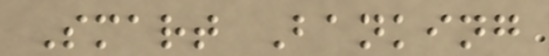Smart Banking
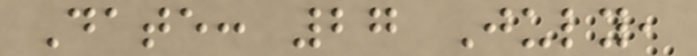Date: 27 July,
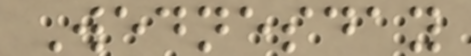Wednesday
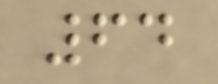64
